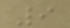9
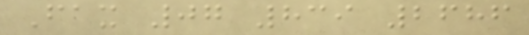Fax 07 839 2686
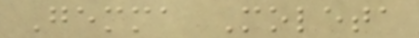Gemma Moleta
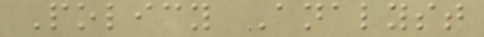Policy Analyst
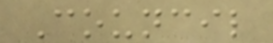Council
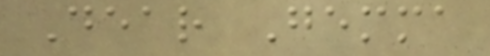Dear Gemma
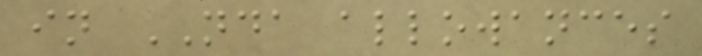in NDA allowances
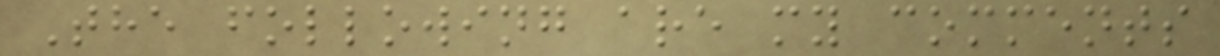The following are my comments
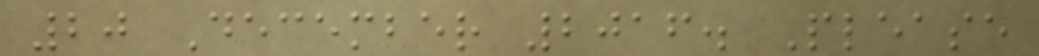20 December 2016. Please
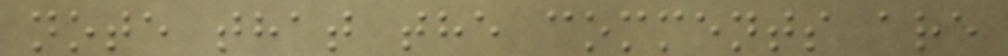note that the comments are
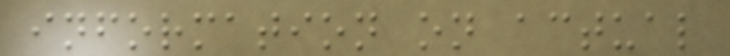information on actual
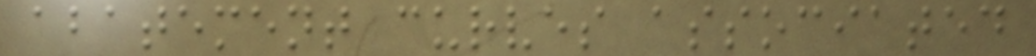abatement curves associated
